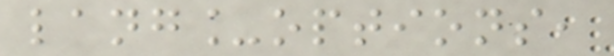lang_options,
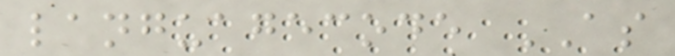languagecode AS
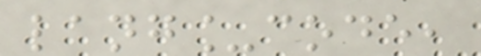lang_code,
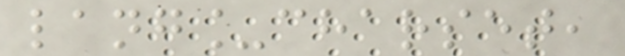lang_charset,
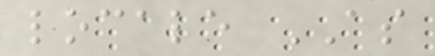locale AS
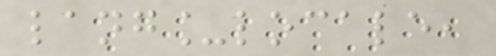lang_locale,
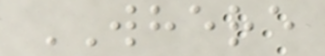WHERE
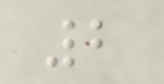2
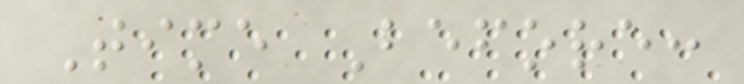Time Before:
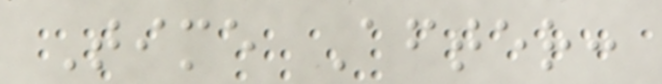Time After:
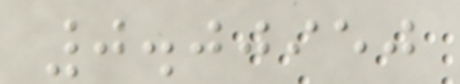0.00950
